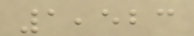1,523
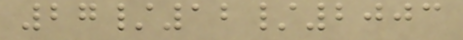27/12/2003
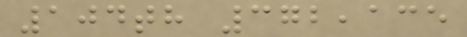104th 372,135
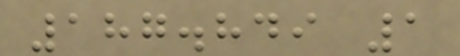187.849 1
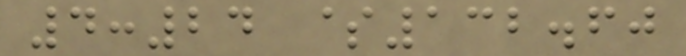4:24 $132.60
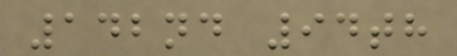142nd 94th
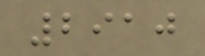2910
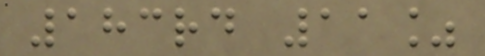183rd 11%
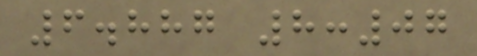6.887 8:07
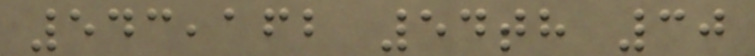543,162 54th 30
